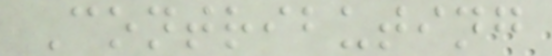Contributing
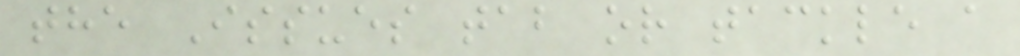the Issues tab or tackle a
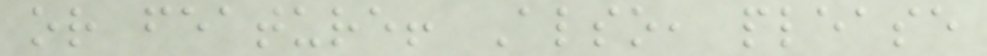or feature! Also, please
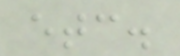etc.
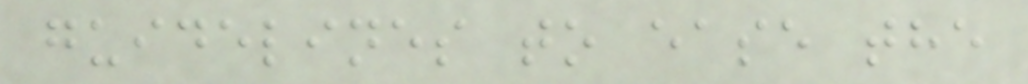guidelines to ease the
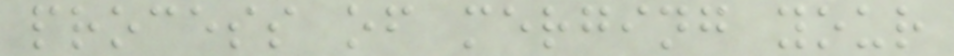process of merging your
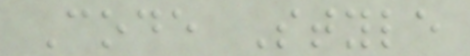Code Style
